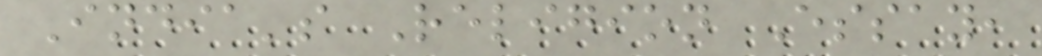India's Religion Essay,
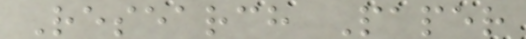Research Paper
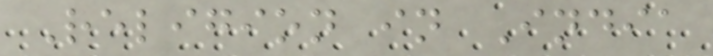Religion in India
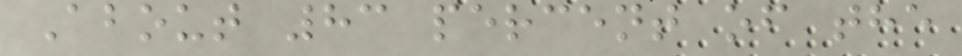About 83 percent of the
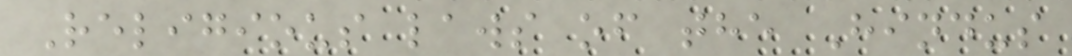Religious laws of the Hindus
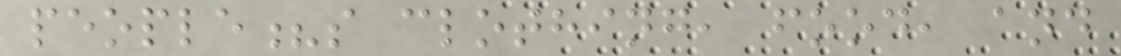people?s clothing, food, and
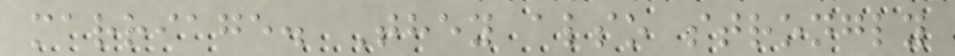marriage. They also strongly
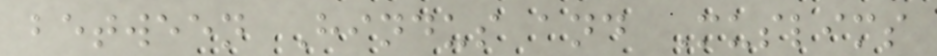between Hindus and Muslims
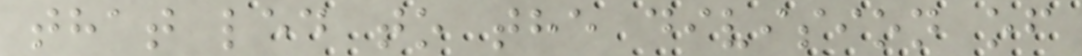that led to the division of
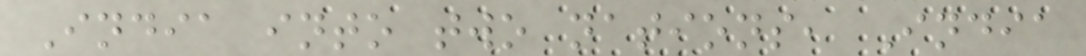India into two nations, India
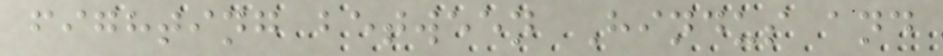fighting between Hindus and
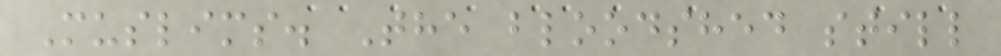Muslims. The bloodshed still
